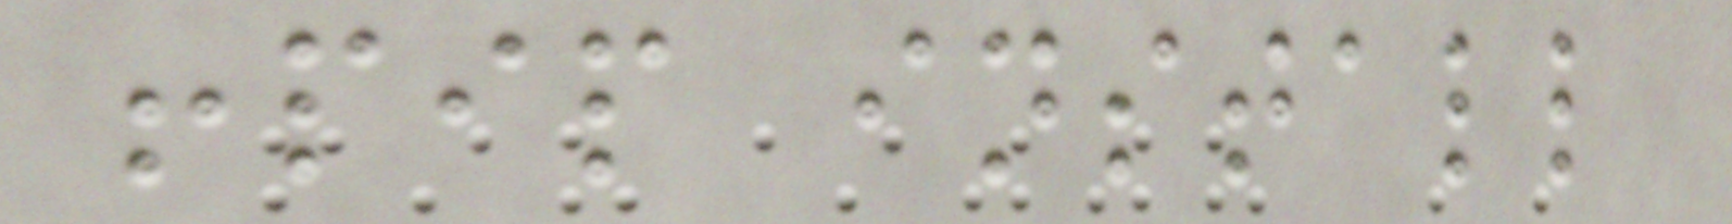!pip install
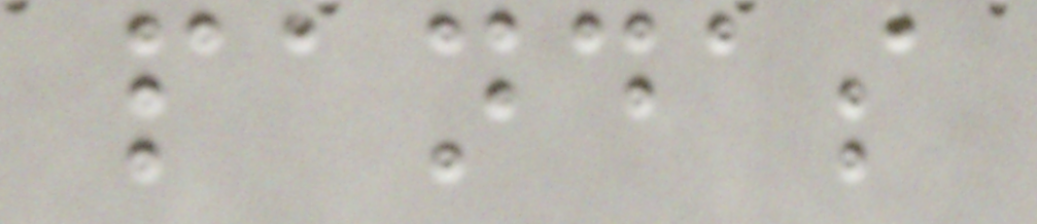pandas
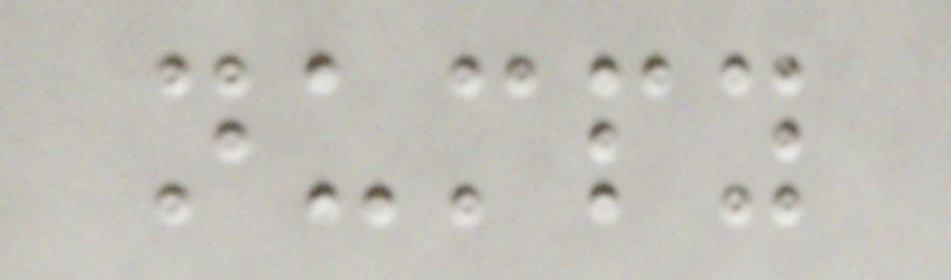numpy
